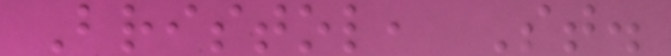Bristol, St.
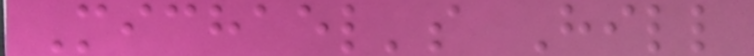Michael's Hill
